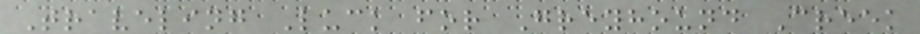Traveling Luck for Greyhound Creek
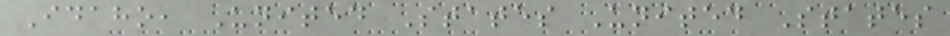Idaho, United States United States
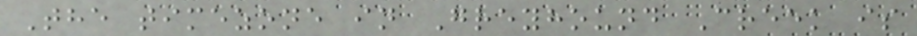The timezone in Greyhound Creek is
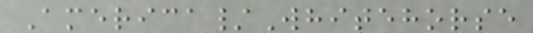America/Whitehorse
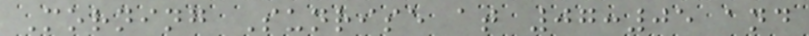Morning Sunrise at 07:05 and
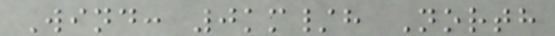Wind: 0km/h North
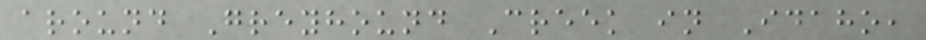around Greyhound Creek in Idaho,
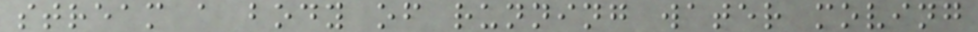stream a body of running water moving
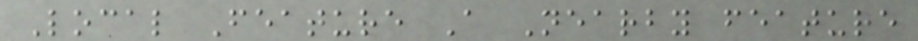Local Feature A Nearby feature
